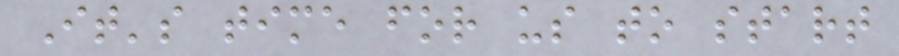It's time for us to start
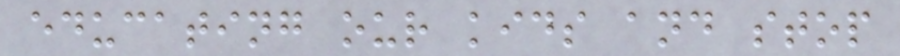educating our kids and stop
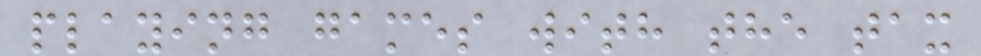playing games with the tax
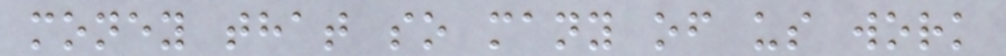money that so many of us work
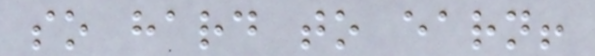so hard to earn!
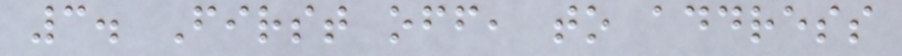3. First off, to address
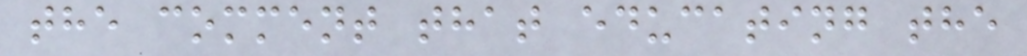the comment that educating the
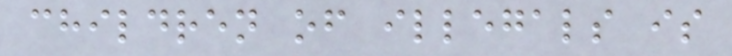children of illegals is
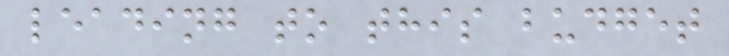leading to this budget
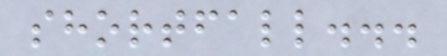shortfall...
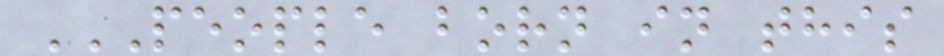PEOPLE BORN IN THIS
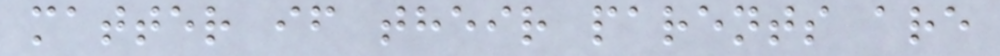matter if their parents are
